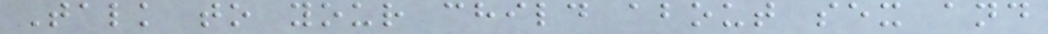Talk to your child about sex and
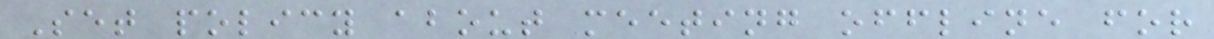Set policy about meeting offline for
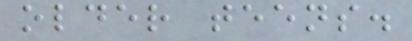older teens.
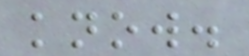know.
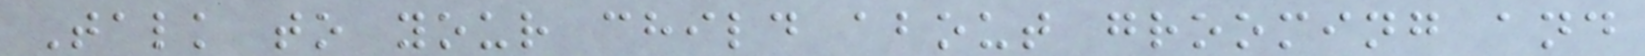Talk to your child about grooming and
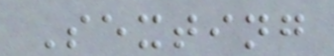Sexting
